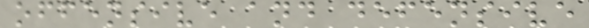offensive and defensive
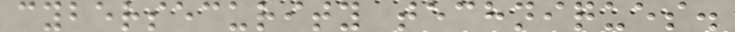cybersecurity techniques.
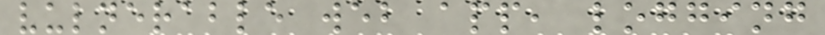vulnerable web app, logging
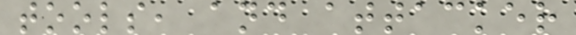tools, and attacker
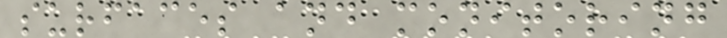surfaces and monitoring
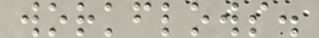workflows.
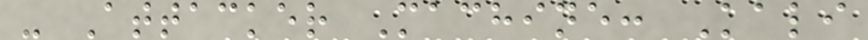- Attacker Machine: Kali
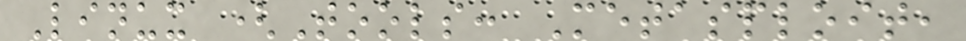Linux (Tools: Metasploit,
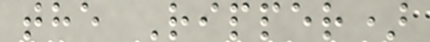the Ripper)
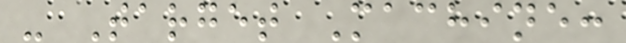- Target Machine:
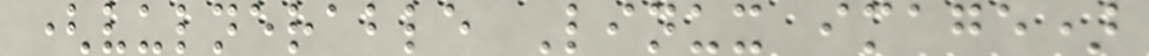(vulnerable Linux image)
